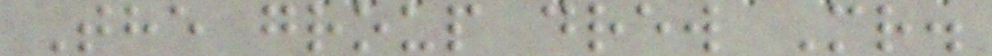The group drew Mr.
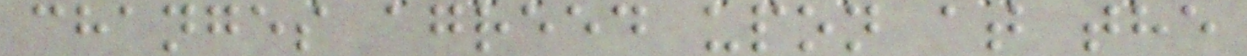changes agreed upon at the
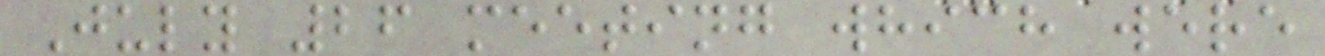July 26 meeting which were
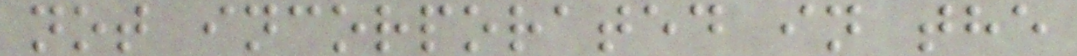not incorporated in the
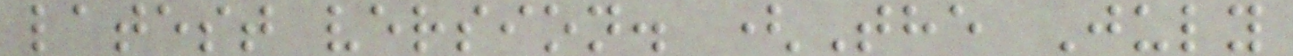latest version. (The July
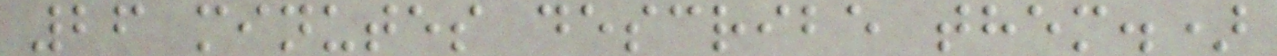26 minutes describe them.)
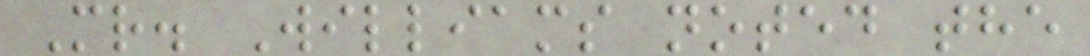Mr. Williams noted the
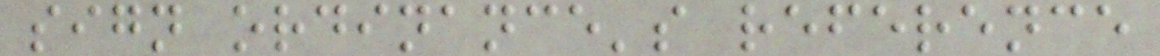sign ordinance's reference
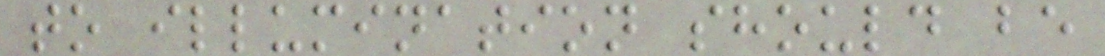to illumination should be
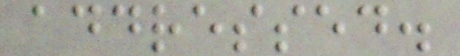addressed.
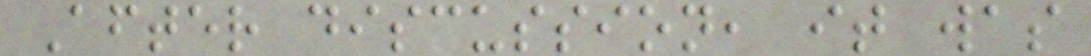After discussion, it was
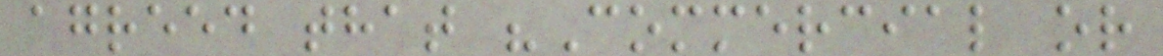agreed that "Commercial or
